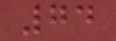74
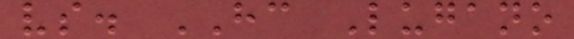vs. HC Lugano
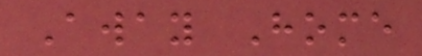Away Home
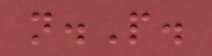n.P.
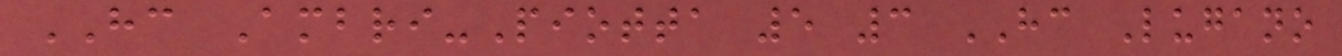HC Ambri-Piotta 5 3 HC Lugano
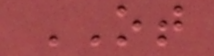OT
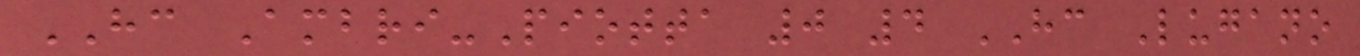HC Ambri-Piotta 0 4 HC Lugano
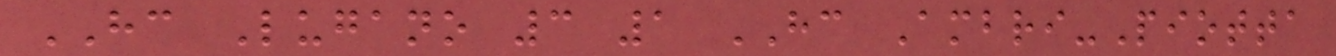HC Lugano 3 1 HC Ambri-Piotta
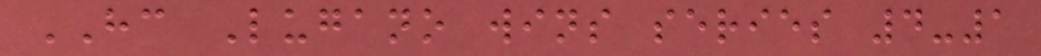HC Lugano wins series 4-1
